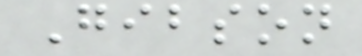Gibson
